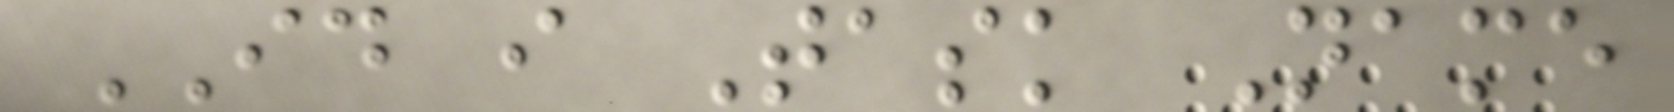ID i Task Name
